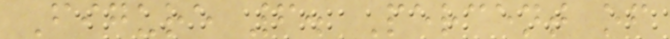Figure 6. Percent of
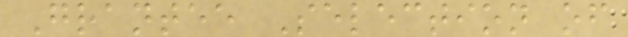Grantee Selection of
